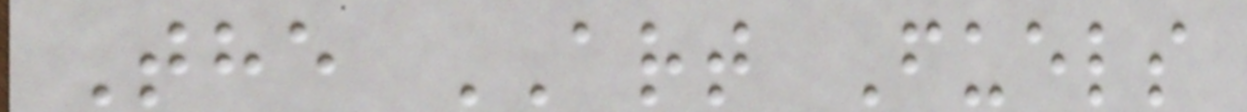The ART Fuels
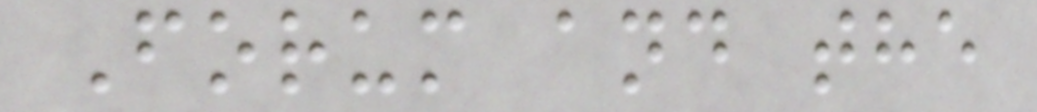Forum and the
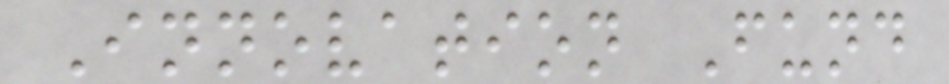Innovation Fund
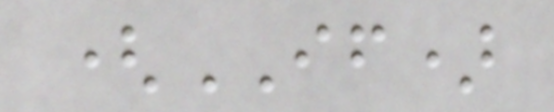(IF)
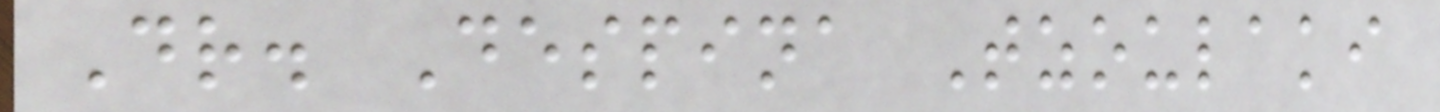Dr. Despina Tzoulaki
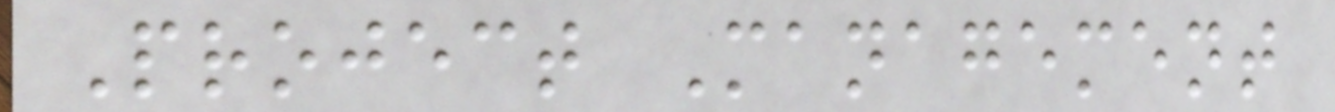Project Management
